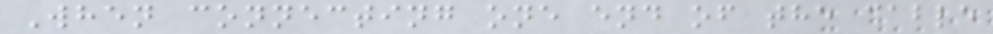When connecting one end of the cable
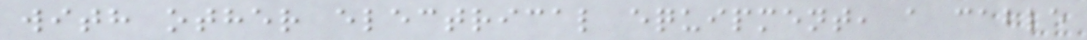with other electrical equipment, a cable
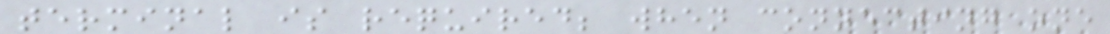terminal is required; when connecting one
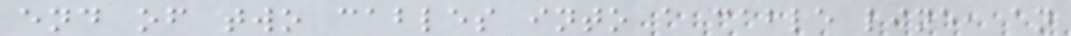end of two cables into a cable line, an
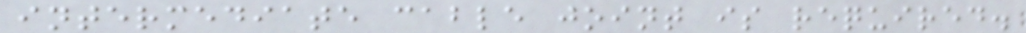intermediate cable joint is required.
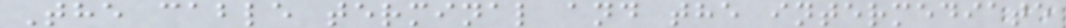The cable terminal and the intermediate
